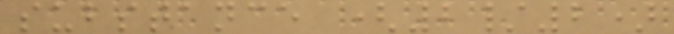substance (2/2)
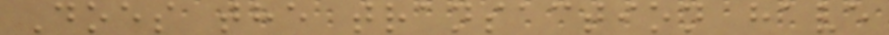Does the transaction have
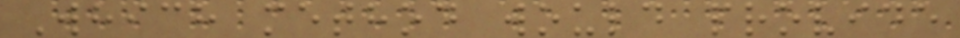Which method would provide
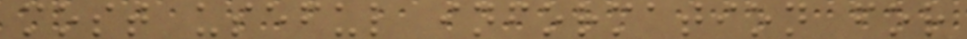most useful information for
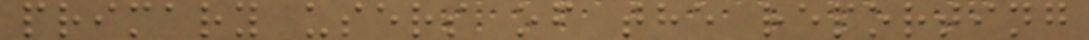primary users of the reporting
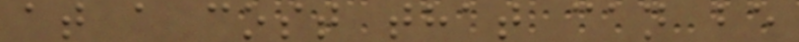at a cost that can be
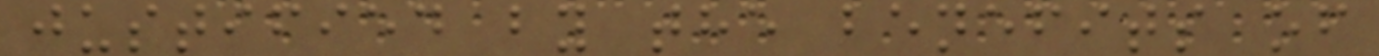justified by the benefits of
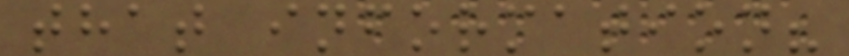that information?
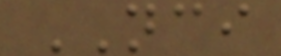NCI
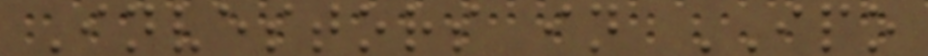Investors in IPO
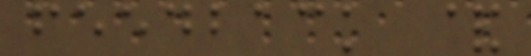feedback &
